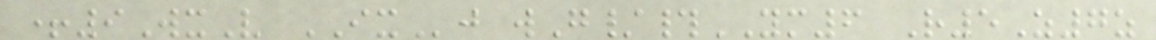+9WxV IXj wG/#YM6 R5Z7z
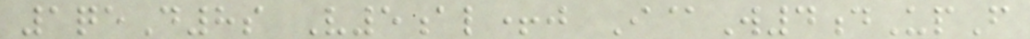1qeD8s V5al+j I@W4dUpF
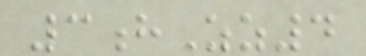3hZz4
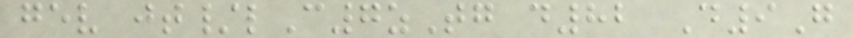gev jt/lC7zTg d82 D9G
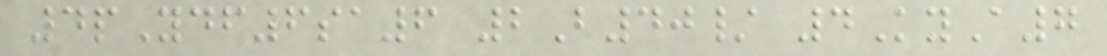4pYdf6sa6 2B40/ 4KyA7
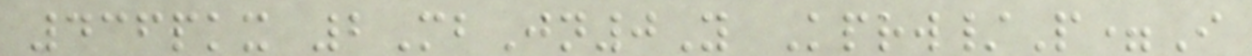436pkx 2MbJn0Y Kprw/P=I
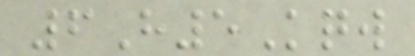6H5Kqw
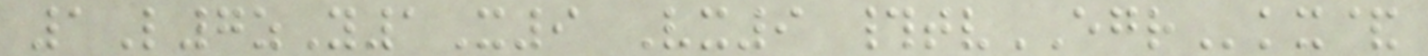1L7zY1X9 Vx9 #tvEGRkx&
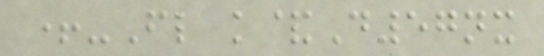+-Fl k&D57nx
